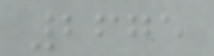2675
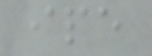ipe
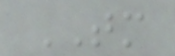TM
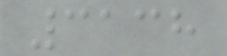3138
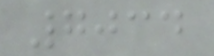7034
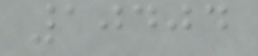10404
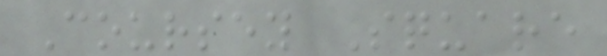Coursey Square
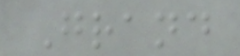Grand
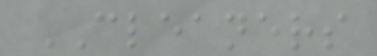CLEANERS
